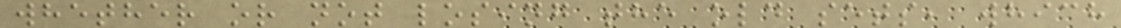whether or not losing the old sets, which
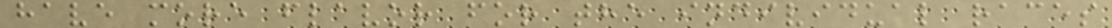have more flavor for the individual races
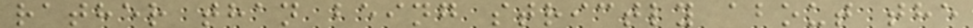rather than being strictly about the
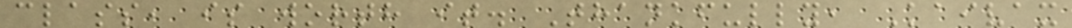class, is worth it. Thankfully, Kaivax
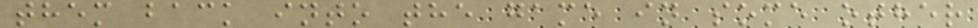them back into the game in some other
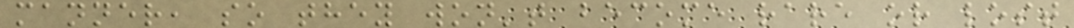manner, so they won't become rare or lost
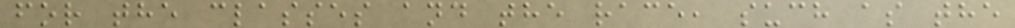for the classes and the race, such as the
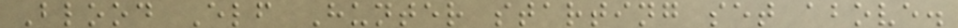Blood Elf Hunter starting set above.
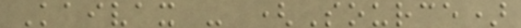Kaivax - (Source)
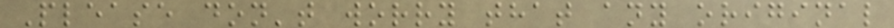Please don't worry that any original
